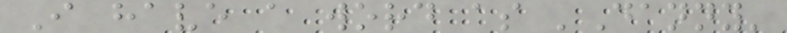I have a word as 'Danny'
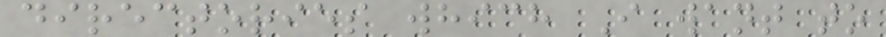directories which I want to
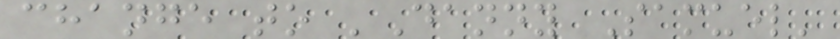change to 'Danny Samuel'
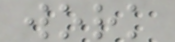work
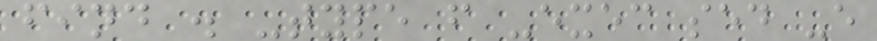find . -type f -exec sed -e
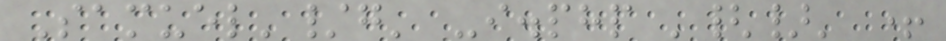Samuel'/g' -i.php '{}' +
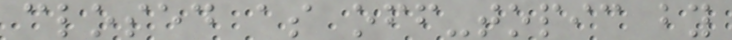closed as off-topic by
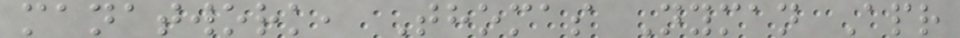manatwork, Thomas Nyman Apr
